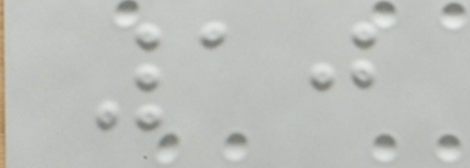10
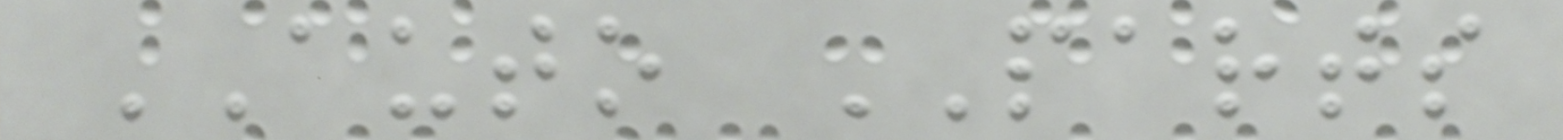AUTO PARTS
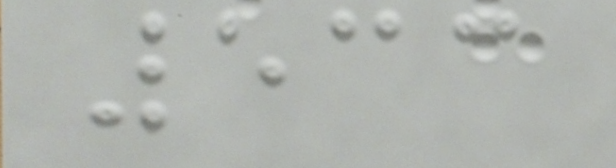533
